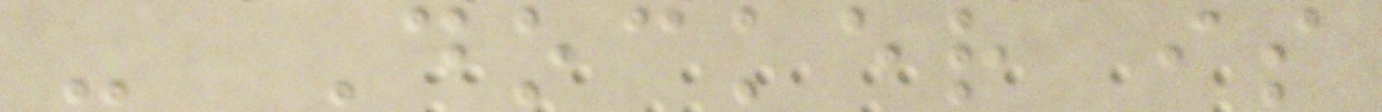- Docker is
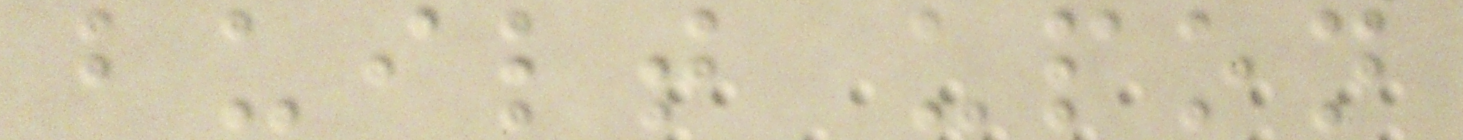built upon
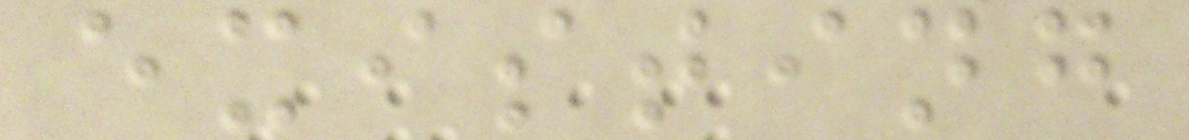existing
